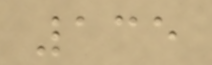135
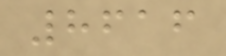8616
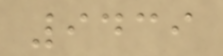9439
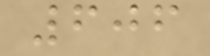606
